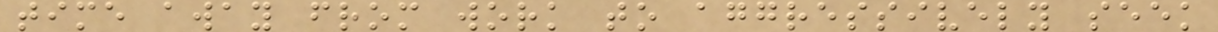time away from work to aggressively seek
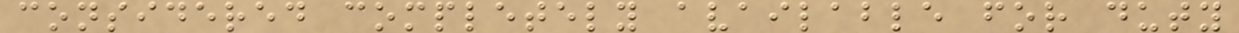considered completely available for duty
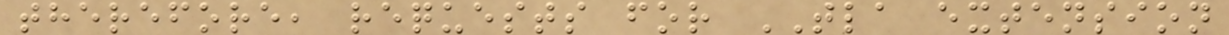therefore, requests for TLA extension
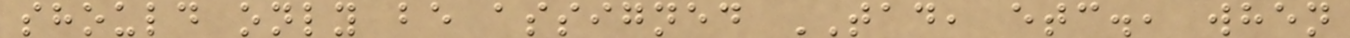should only be assigned TAD, etc., when
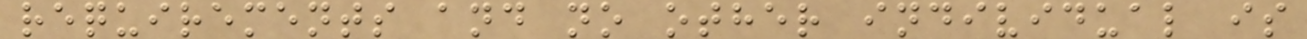requirements and no other individual is
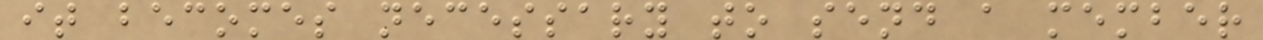it becomes necessary to send a member
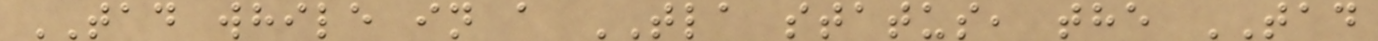TAD while in a TLA status, the TAD
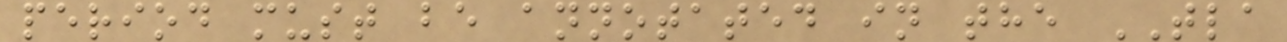period must be annotated in the TLA
